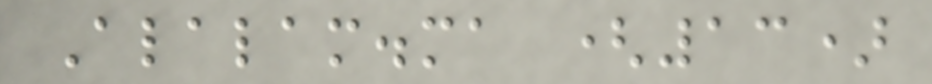Alalam.ma (13)
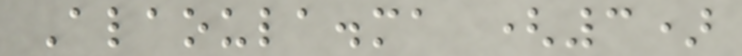Alaoula.ma (3)
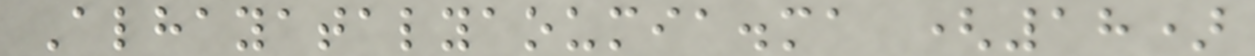Alhayatalyaoumia.ma (18)
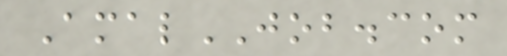AmalJOB.com
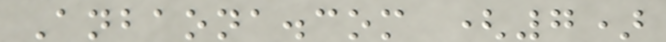Anbaona.com (7)
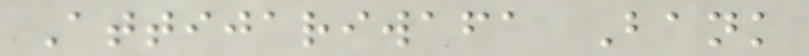Attijariwafa Bank
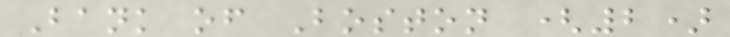Bank of Boston (2)
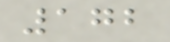172
